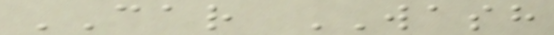CAR WASH
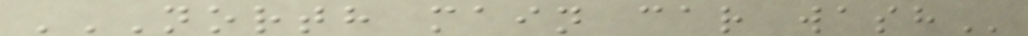NORTH MAIN CAR WASH
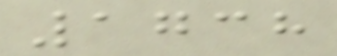1738
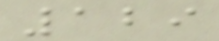129
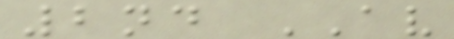2nd AV
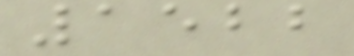1522
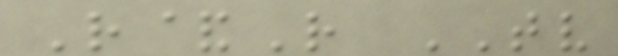R&R TV
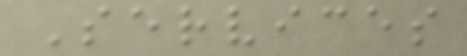Services
